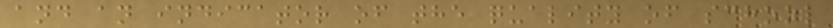and an indicator of the quality of school
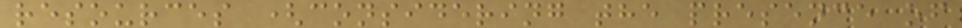resources (considering the presence of
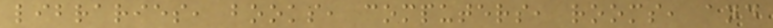libraries, books, computers, rooms, and
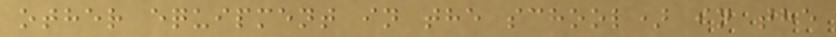other equipment in the school) in the
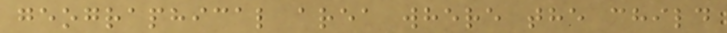geographical area where the child
